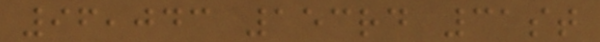96,043 153rd 31st
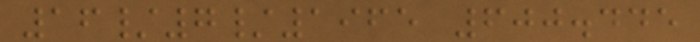16/7/1965 600.445
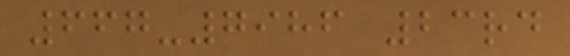667-7986 23rd
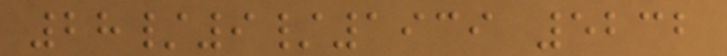28/9/1939 5232
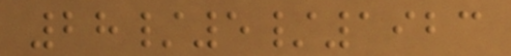28/5/1923
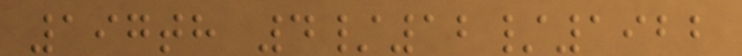197th 4/12/1922
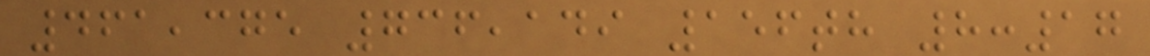461,375 736,149 156th 8:17
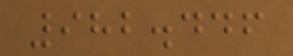982.446
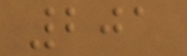201
